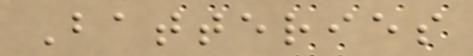Batteries
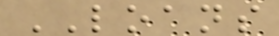LOANS
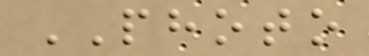PHOTO
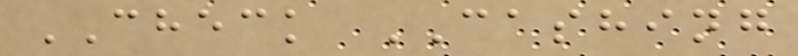CHECK CASHING
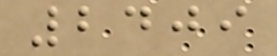2409
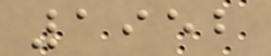1952
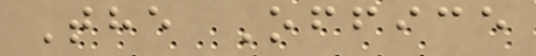The Office
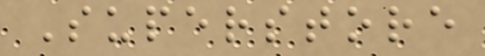Superstore
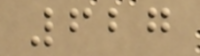627
